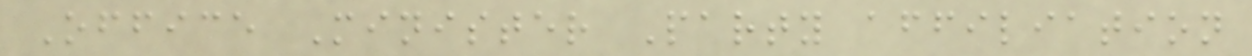Office Minister Party affiliation
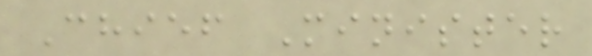Chief Minister
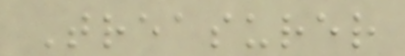Treasurer
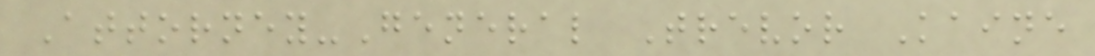Attorney-General Trevor Kaine
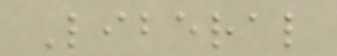Liberal
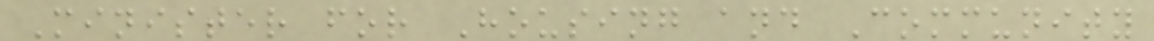Minister for Housing and Community
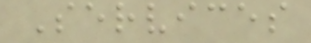Services
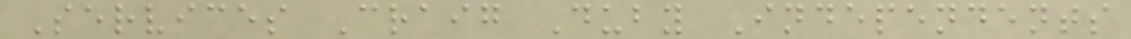Services Craig Duby Independents
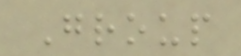Group
